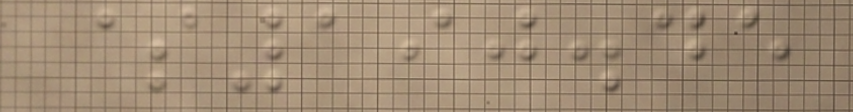$190.45
